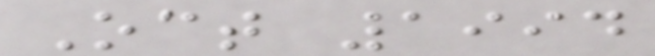Oct 1994
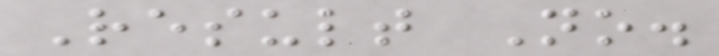Result No.
